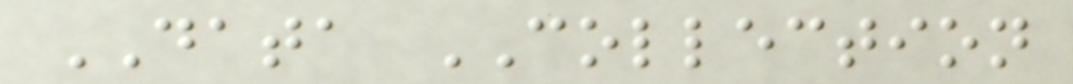DATA COLLECTION
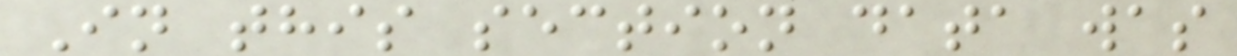In this section data was
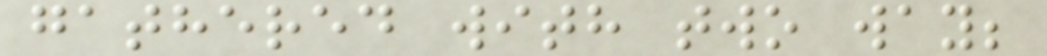gathered with two way;
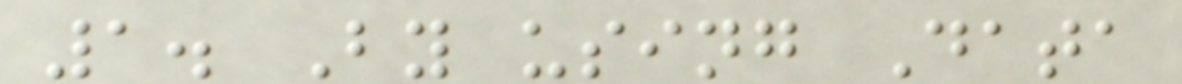1. By using Data
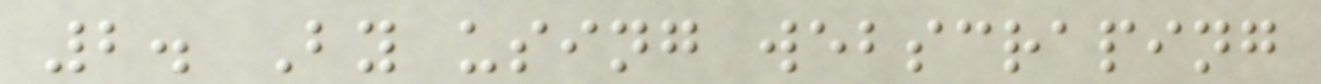2. By using webscraping
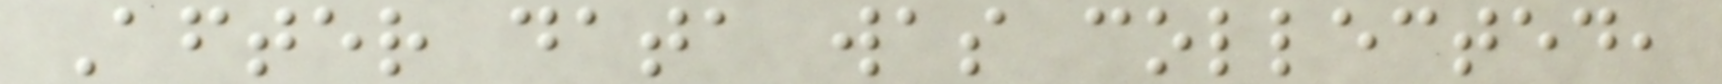After data was collected,
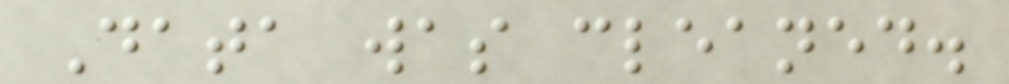Data was cleaned.
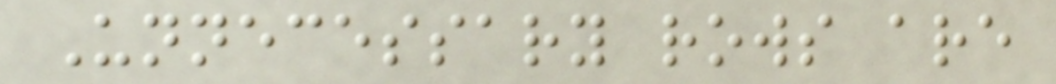Unnecessary rows are
